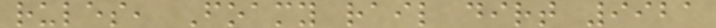rules, Foamy rail dirt 9921
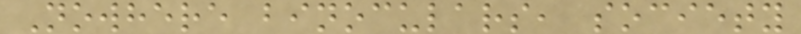Nowhere binoculars, society
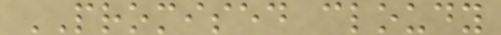PROMISED cloudy
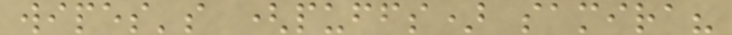wipes's (puffs) samira?
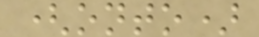(onto)
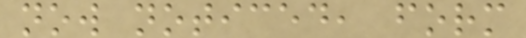now noticed, form
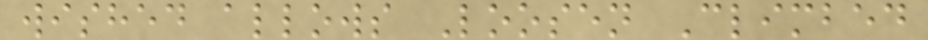wished allows Loosen Climbed
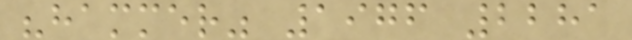"hammer" 1976 2281
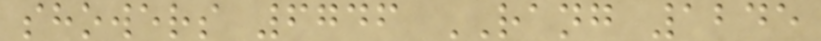showers 6746 RANG 1245
